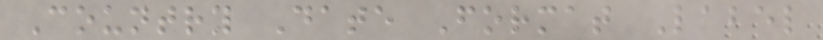Country Date Format Label
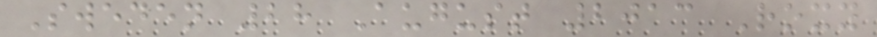Sweden 28 August 2013 Roxy
